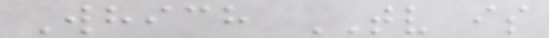Which TV is
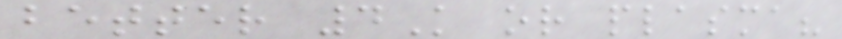better 4K or plasma?
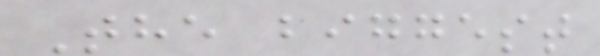The biggest
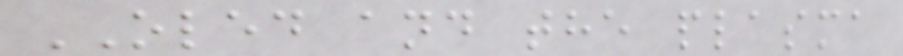OLED and the plasma
